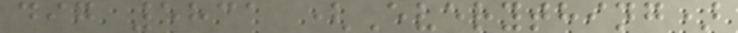dig 5831 (Everything)
